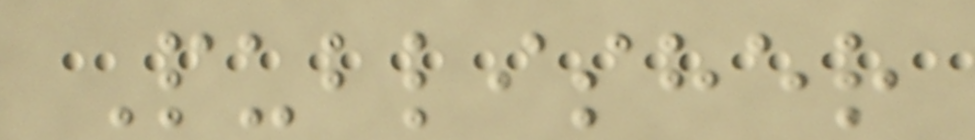Publisher
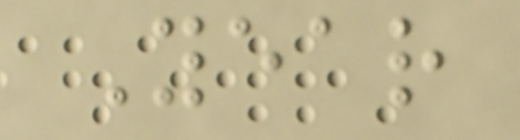Year
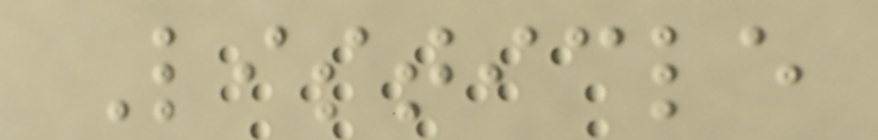Listicle
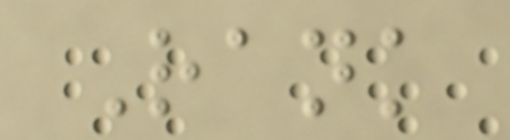Rank
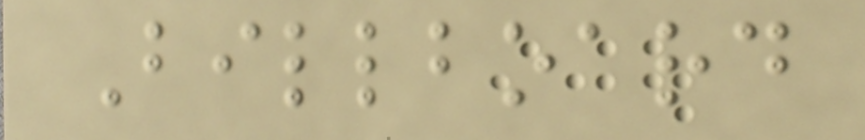Billboard
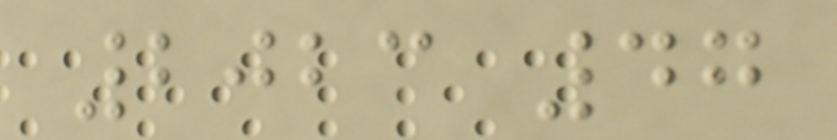2023 47
